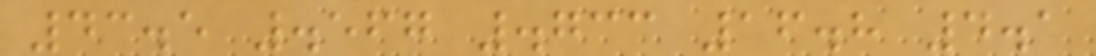43.5 .567 .733 16.8 4.1
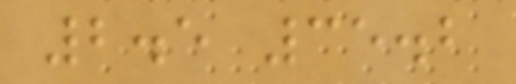2.5 35.2
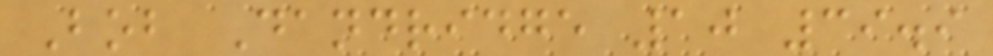Bob Dandridge 10 39.9
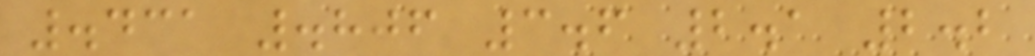.431 .806 3.6 2.1 2.2
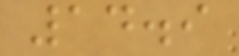14.9
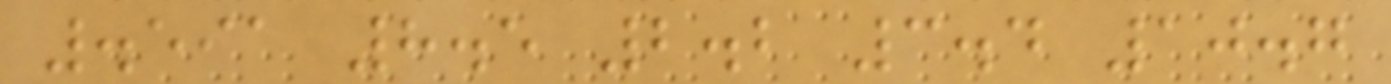.591 8.5 2.2 3.4 10.7
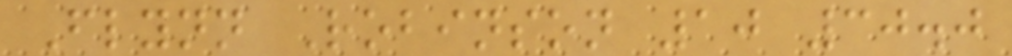Flynn Robinson 10 30.0
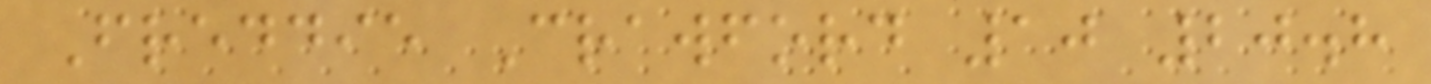Freddie Crawford 10 20.8
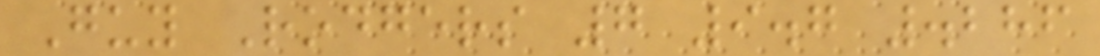Guy Rodgers 7 9.7 .286
